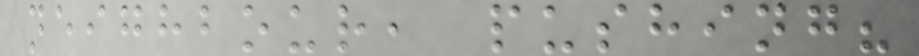neighbour, pushing?
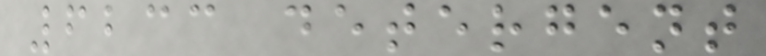6233 detergent
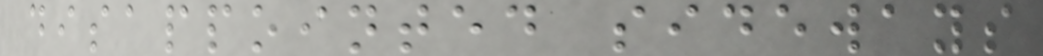disappointed sideways
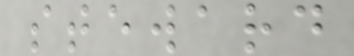steward
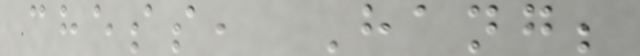chess, Hang;
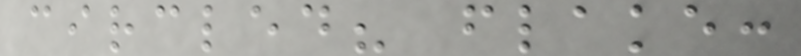circled? flake:
